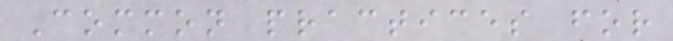Common practices for
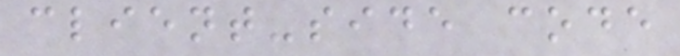client-side code
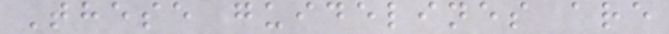These guidelines are
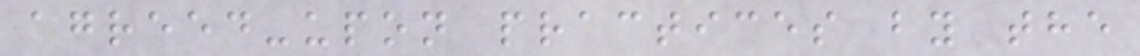agreed-upon practices by the
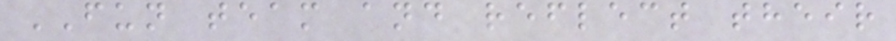FUN team and reflect their
